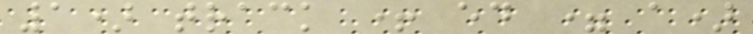1) track + ed = a)
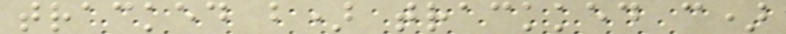tracked b) trackked c)
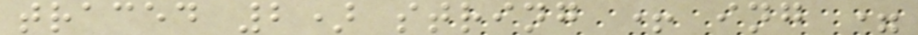traced 2) string + ing =
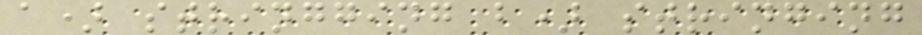a) stringging b) stringing
